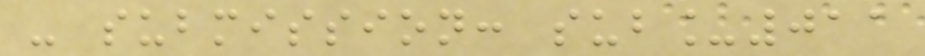- submission: sub_011
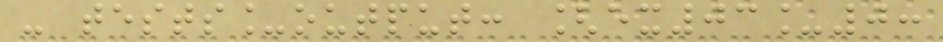- tests_output: [ex03_0:
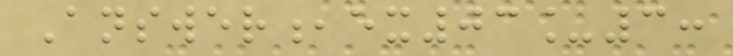Answer,ex03_3:
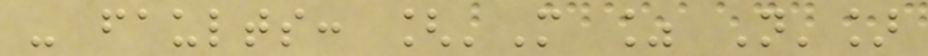- faults: ['M % N']
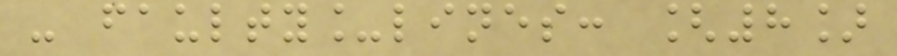- faulty_lines: [8]
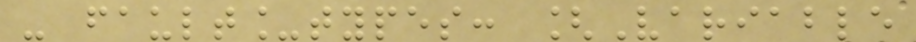- fault_types: [Variable
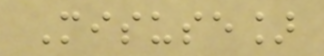Misuse]
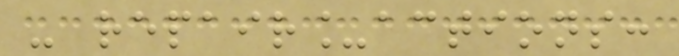- repair_actions:
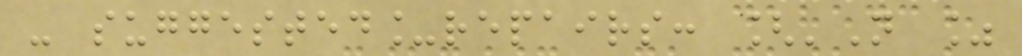- suggested_repairs: ['N %
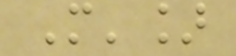M']
